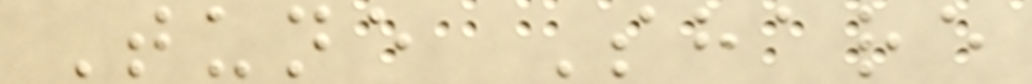Tune Share
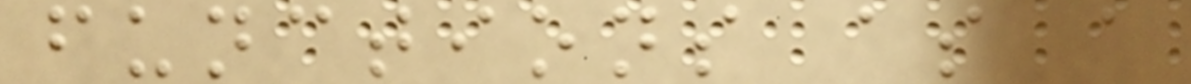functions as a
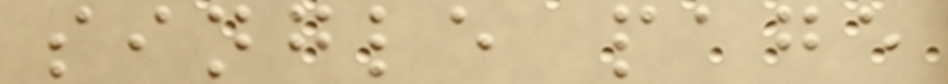single page
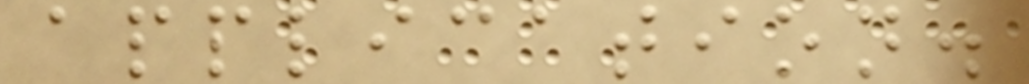application.
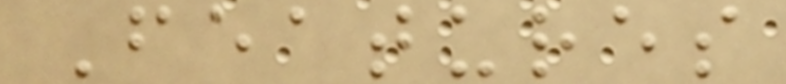Features
